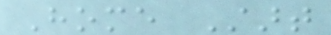Home Start
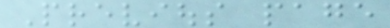Previous page
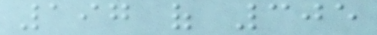197 of 305
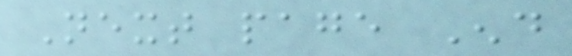Next page End
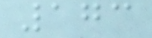173
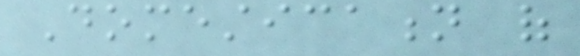Domestication of
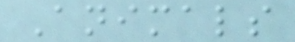Animals
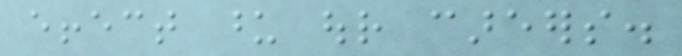effect upon our careers.
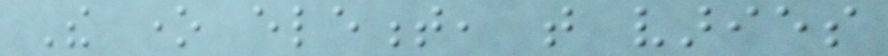The one element, that varies
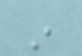in
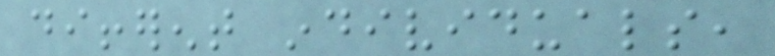different individuals,
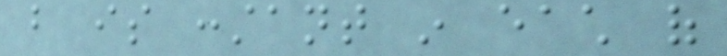but is constant in each of
